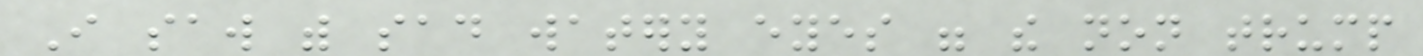I saw with sad watery eyes were the non trump
